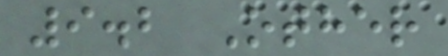9.2 Other
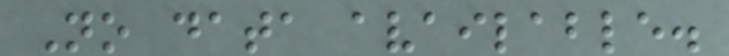No data available.
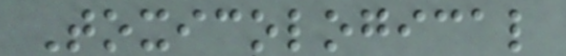Toxicological
